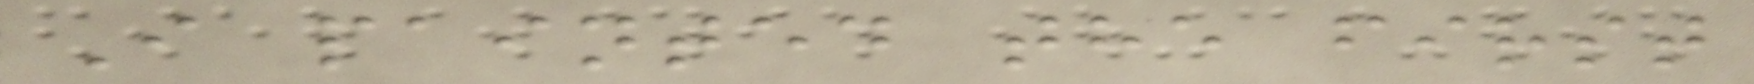I painted the first
